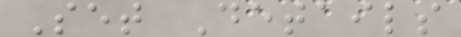Set Details
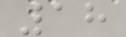18
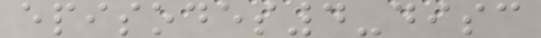episodes4-disc
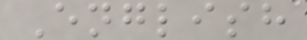English
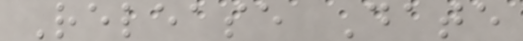Release Date
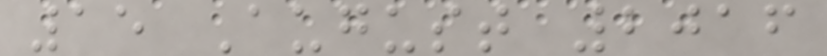15 August 2016
